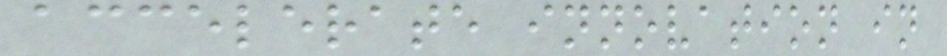accelerate innovation in
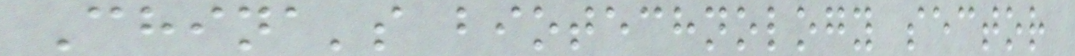China's biotechnology sector
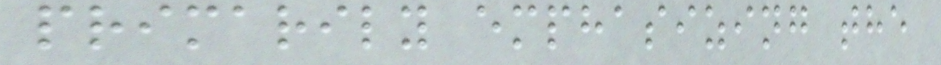primarily emphasizing the
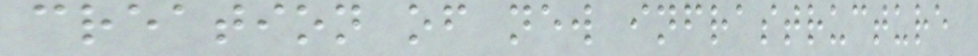creation of new infrastructure
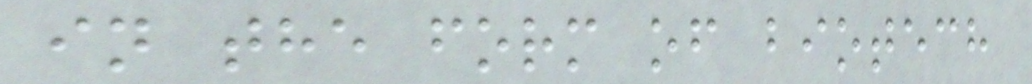in the form of biotech
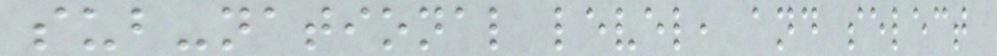sub-national level, and select
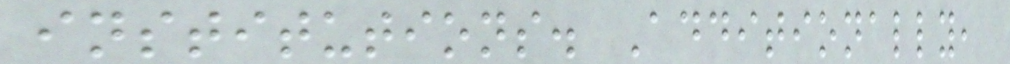institutions. Additionally,
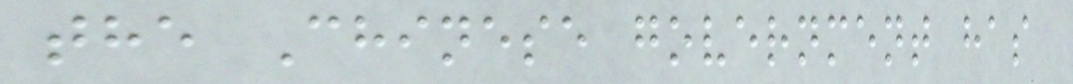the Chinese government has
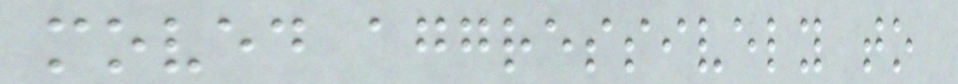moved aggressively to
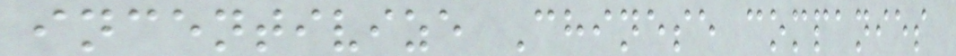incentivize Chinese companies
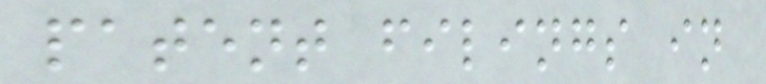patent filings in
